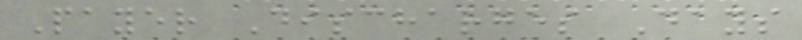Payer Discharges Days
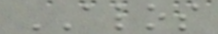ALOS
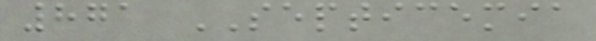871 SEPTICEMIA
